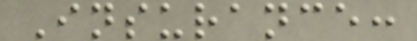Insurance:
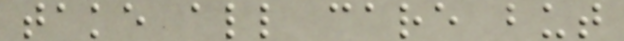take all care but
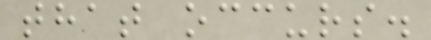that occurs.
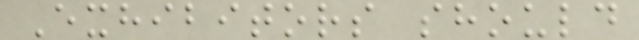Exhibitors should
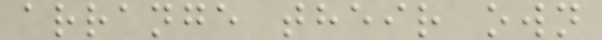arrange their own
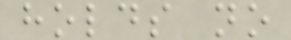holds no
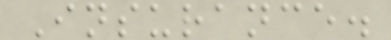Insurance.
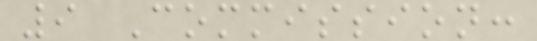9 Commission:
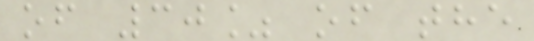of 30% of the
